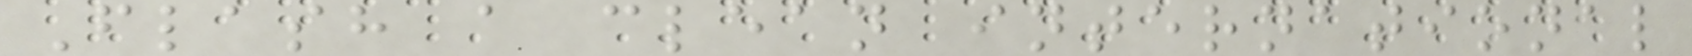Flash a clean international
